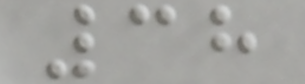38
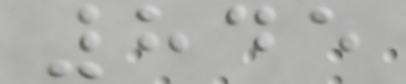845
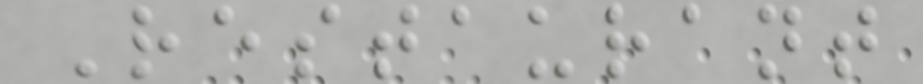Restaurant
